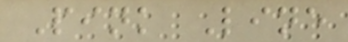Pink Line
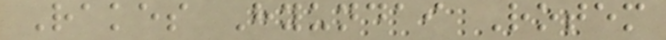Rakes Hyundai Rotem
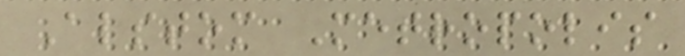Alstom Metropolis
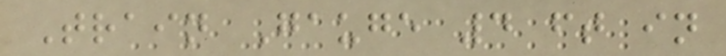Train Gauge 4 ft in
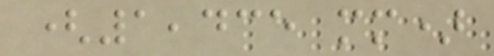(1,435 mm)
